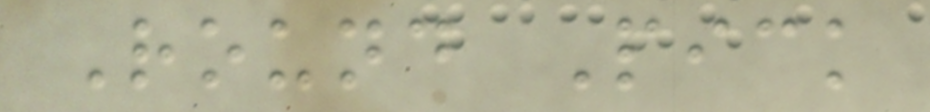Round Pick
